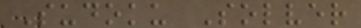Sudoku Solver
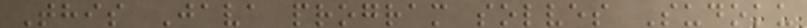This Java program solves Sudoku
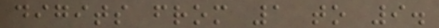digits from 1 to 9.
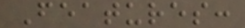Features:
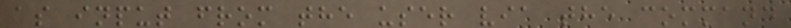as input from the user via the command
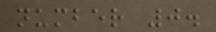number 0.
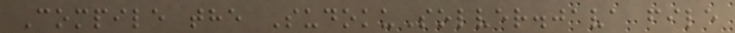Compile the SudokuSolver.java file
